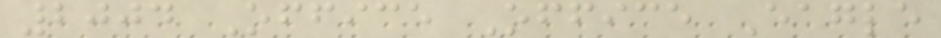2004 Office Office Eagle
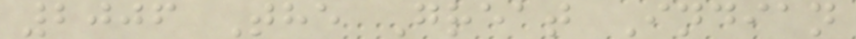2006 The Great Indian
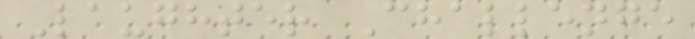Laughter Challenge
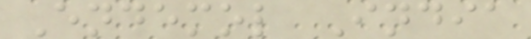Endemol India
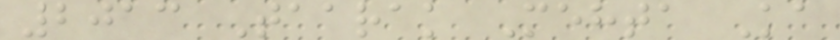2013 Taarak Mehta Ka
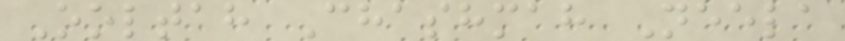Ooltah Chashmah Neela
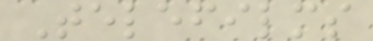Telefilms
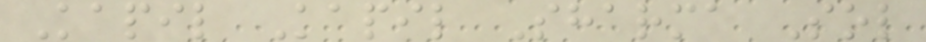Kapil Kapil Sharma Sol
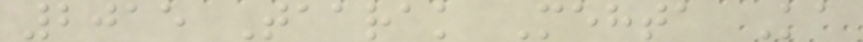2015 Taarak Mehta Ka
